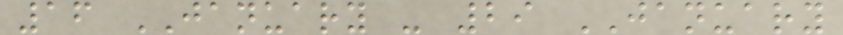16 JANUARY - 29 JANUARY
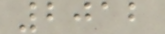2012
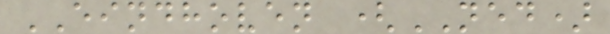EINDHOVEN (NED)
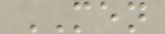MEN
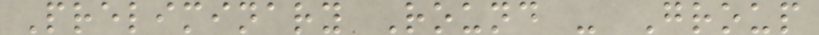Preliminary Round - Group
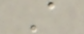A
